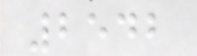2542
